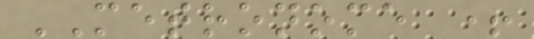METRONOME +
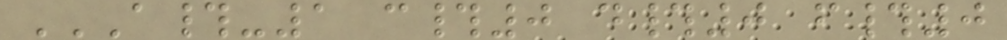A#-1 C#0 D#0 F#0
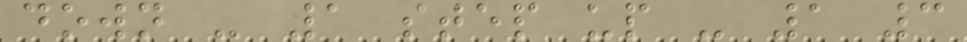down - 1 step up - 1 3
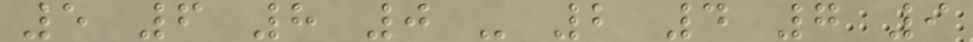5 6 8 0 - 2 4 7 9
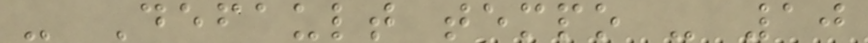- Default tempo - 10
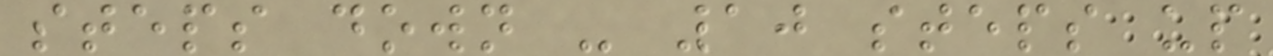steps down - 10 steps up
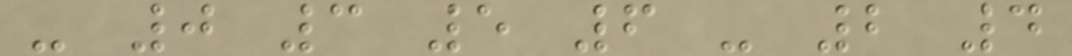- 0 3 5 6 - 2 4
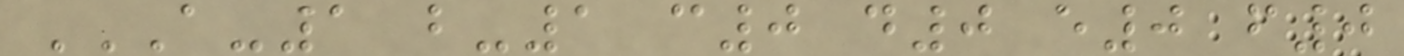A-1 B-1 C0 D0 E0 F0
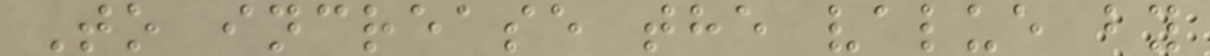To increase the value by
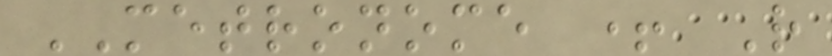METRONOME + R
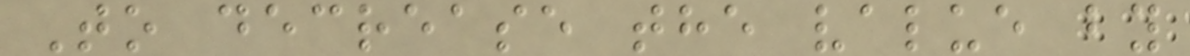To decrease the value by
